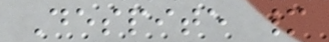Despite many
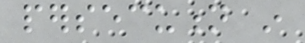persecution in
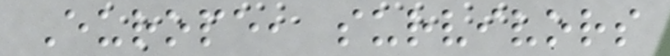Europe, survivors
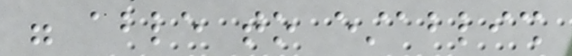were able to establish
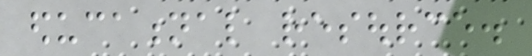educational resource.
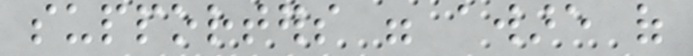supporters were aware of
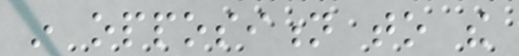in opposition to the
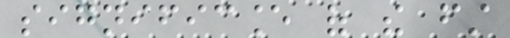significance of the first
